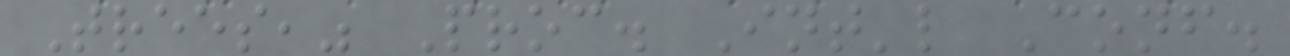Trees," Proc. Int'l Conf.
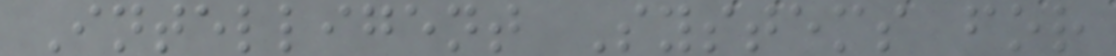Intelligent Systems for
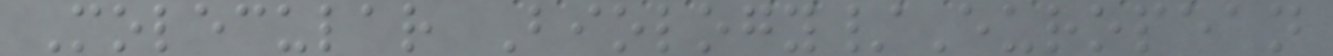Molecular Biology/European
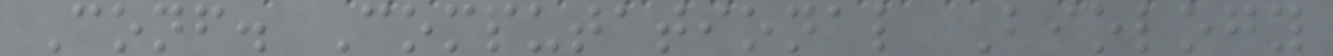Conf. Computational Biology
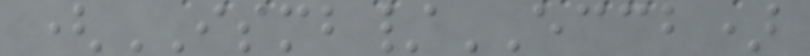(ISMB/ECCB)
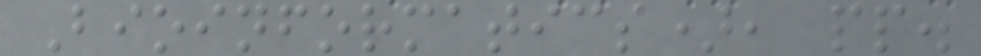Bioinformatics), pp.
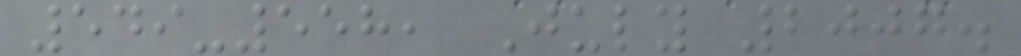549-558, July 2007.
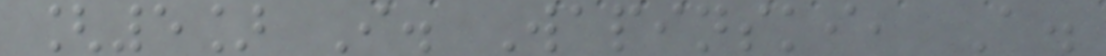[5] I. Wapinski, A.
